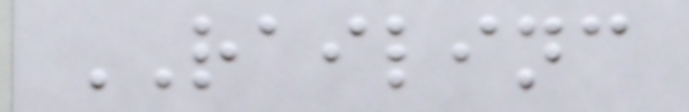RAILINC
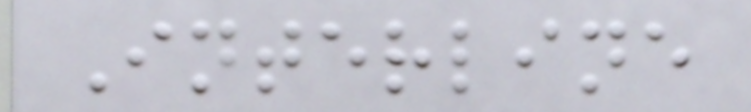Interline
